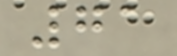71
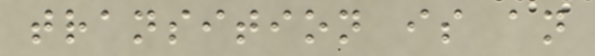transition is an
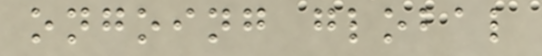ongoing global
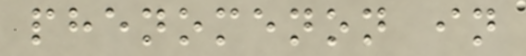phenomenon in
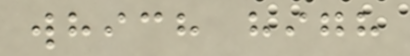which high
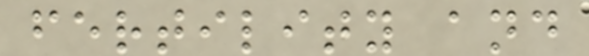fertility and
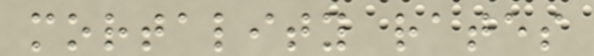mortality rates
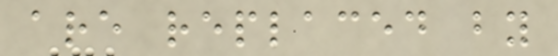are replaced by
